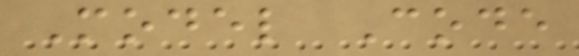Model Code
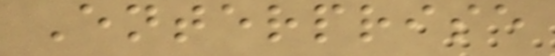Enterprise
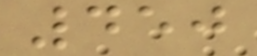450
